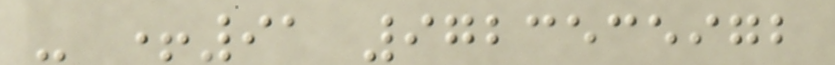- +91 9723535972
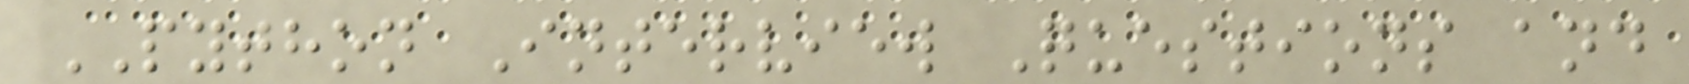PYTHON Interview Questions and
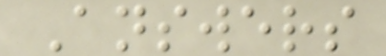Answers
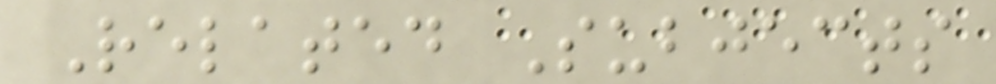Related Subjects
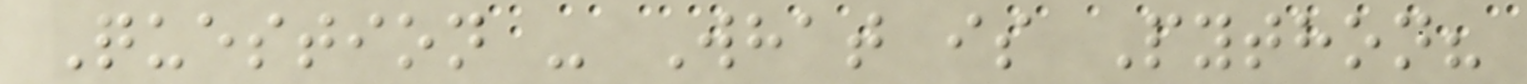Question - What is Python?
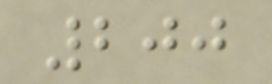200
